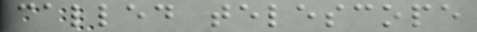called telescope
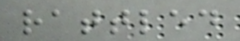rattled
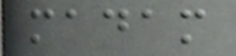madam
